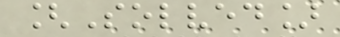[Solved]
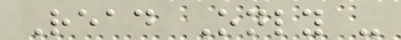Read Only -
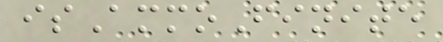isAmmoFinite
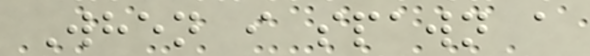When i spawn a
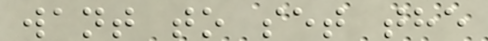want to set the
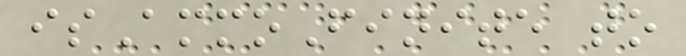isAmmoFinite to
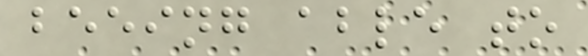beeing able to
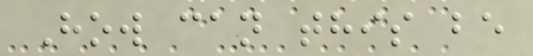How can this be
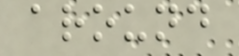around
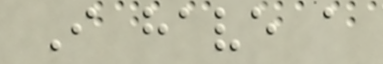I have a
